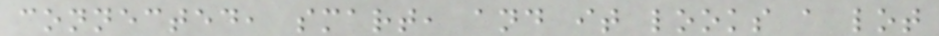connected, smart, and it looks a lot
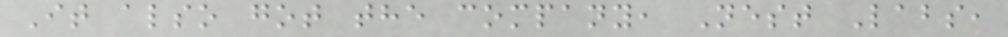It also got the company, Nest Labs,
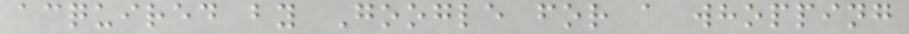acquired by Google for a whopping
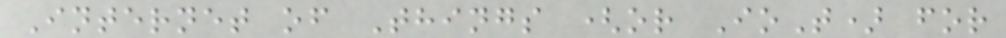Internet of Things (or IoT) for
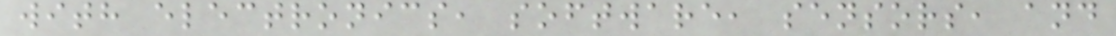with electronics, software, sensors, and
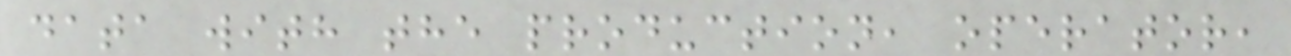data with the production, operator,
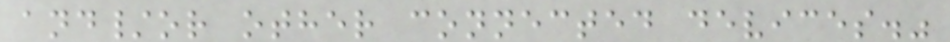and/or other connected devices."
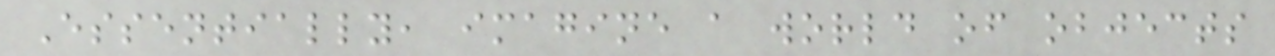Essentially, imagine a world of objects
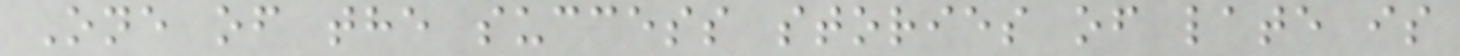One of the success stories of late is
